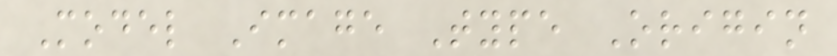Model Image Type Origin
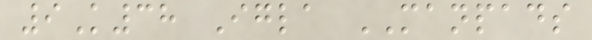9K38 Igla MANPADS
